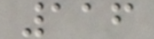116
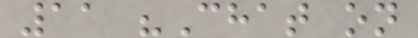11 "Chat on
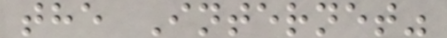the Internet"
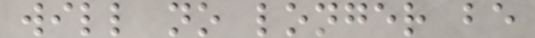will no longer be
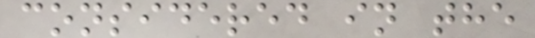considered in the
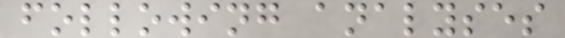following analyses
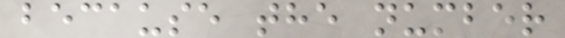because the number
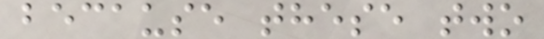because these two
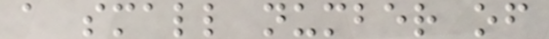a small number of
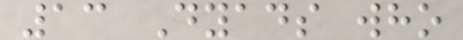13 Dyads who
